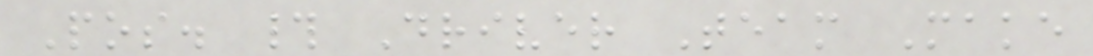Pos. # Driver Team Make
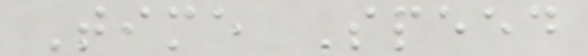Time Speed
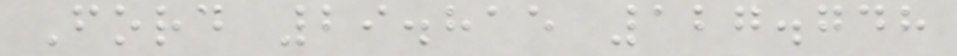Ford 29.815 127.748
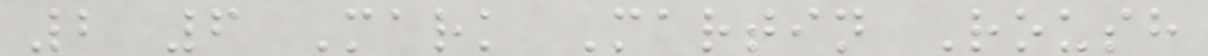2 6 Mark Martin Roush
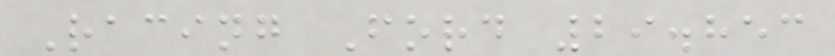Racing Ford 29.853
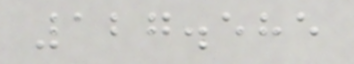127.585
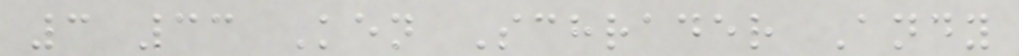3 33 Ken Schrader Andy
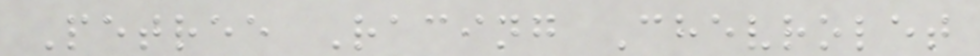Petree Racing Chevrolet
